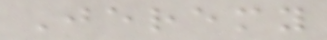Jeremy
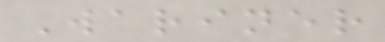Wariner
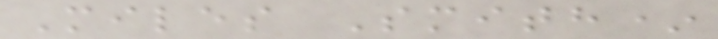Miles Smith*
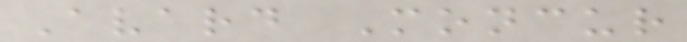Avard Moncur
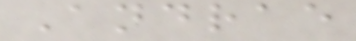Andrae
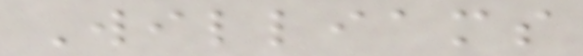Williams
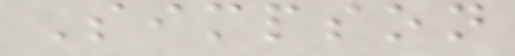Simpson
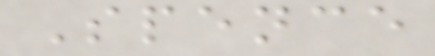Spence
